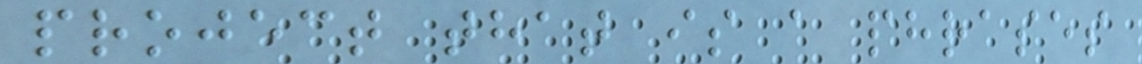project that is a phrases
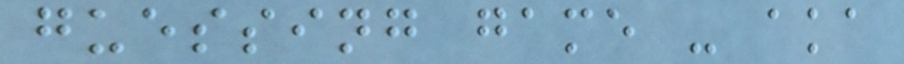guessing game - aka
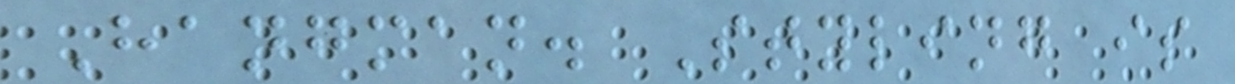Hangman. Styling is
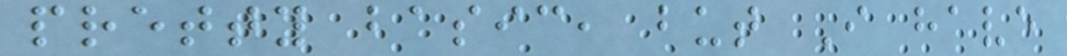pretty basic, but I have
